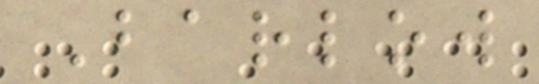Barlow
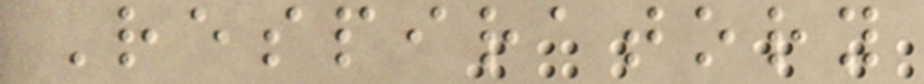Respiratory
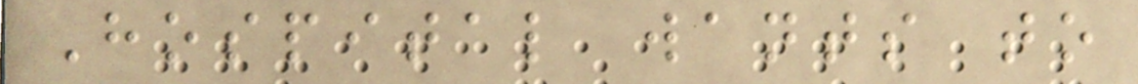Hospital wants to
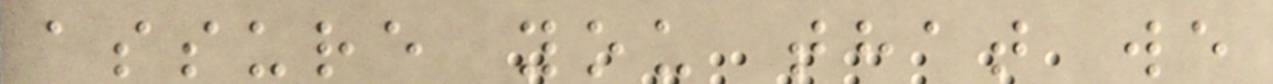assure you that we
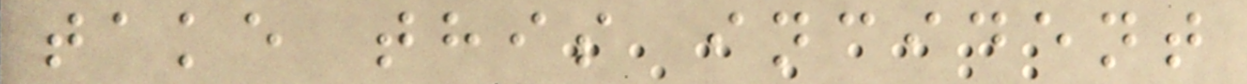take this incident
